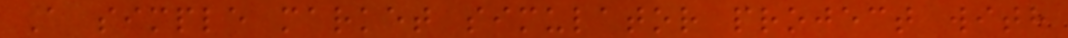A simple market simulator project with
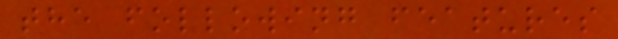the following features
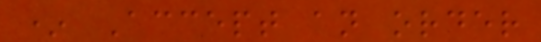* Accept an order
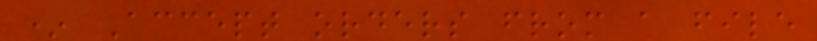* Accept orders from a file
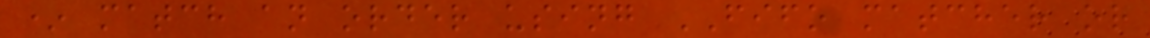* match an order using FIFO matcher or
